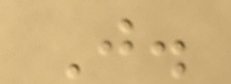J.
